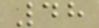48
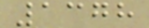1378
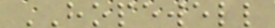HOPEWELL
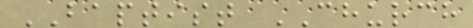BAPTIST CHURCH
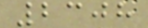2308
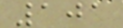101
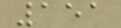151
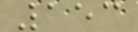153
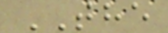THE
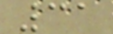31
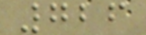726
